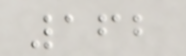162
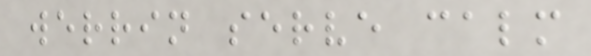werrin serve calm
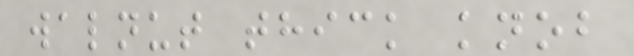walnut thick knob
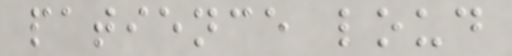patience loud
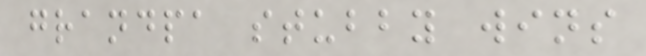grandpa stubby wins
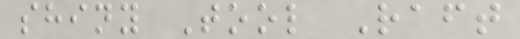shiny Tool Raft
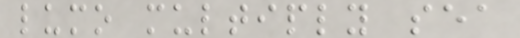lumo multiply sea
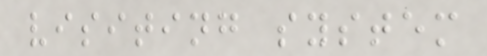visiting system
